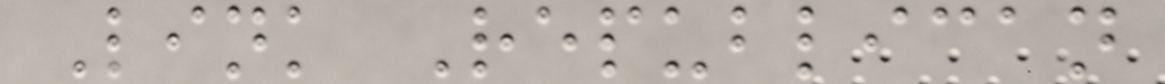Link Republican
